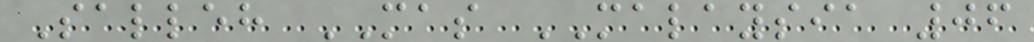Salleh MAS MALAYSIA 06
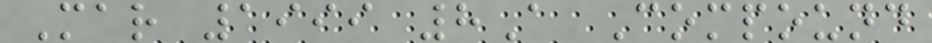Mar 1999 8A Compound
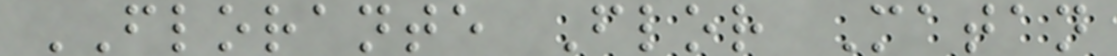FLORANTE Flor Matan
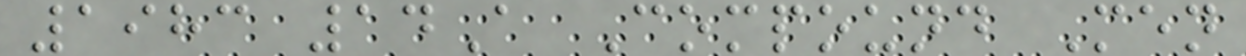1983 14A Compound Men
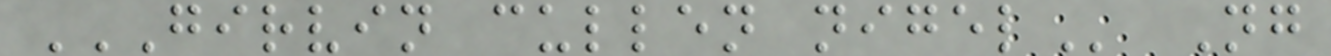GIRVIN CULLEN NIGEL Ng
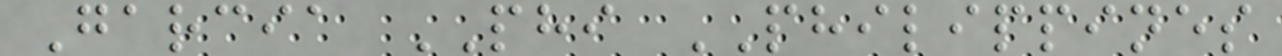Garcia PHI PHILIPPINES
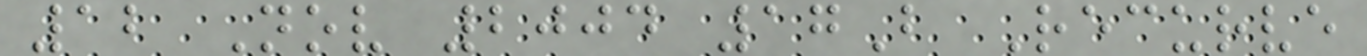12 Nov 2004 17B Recurve
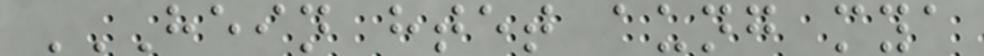HEIN HTET AUNG MYA
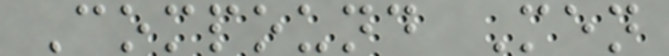Compound Men
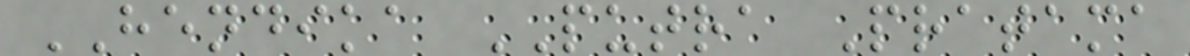HENDIKA PUTRA Pratama
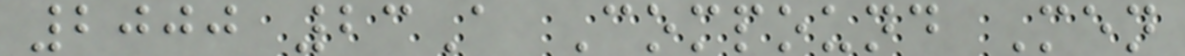2000 23A Compound Men
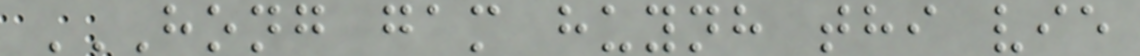HONG GAM HUYNH THI VIE
